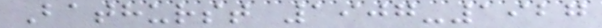Bathurst 1907-1927
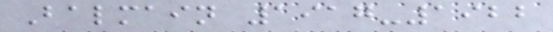Balmain 1917-1922
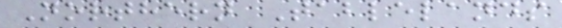Northern Tablelands
